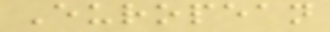European
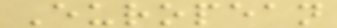European
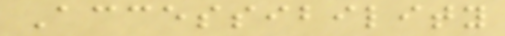Accessibility
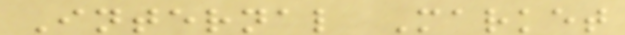Internal Market
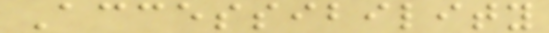Accessibility
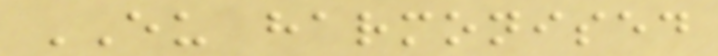EU harmonised
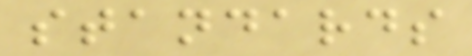standards
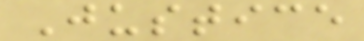Justice
